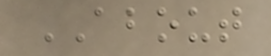ABOUT
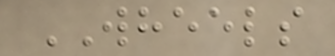WHEELS
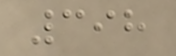398
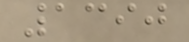1390
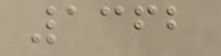1362
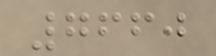7660
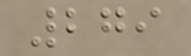279
